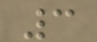3
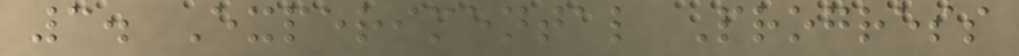3. Experimental Progress
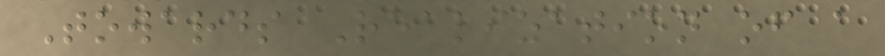Towards Realization of a
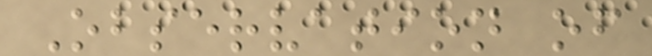Observation of
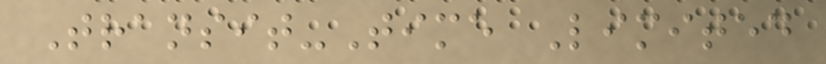Transit-Time Limited
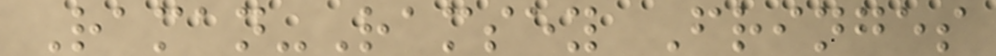Raman-Ramsey Fringes
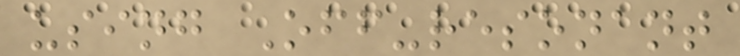using Off-resonant
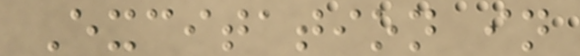Excitation in
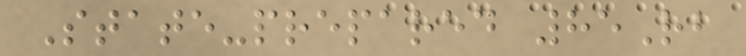State-prepared 85Rb
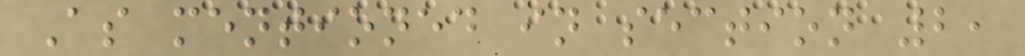As mentioned in section 2,
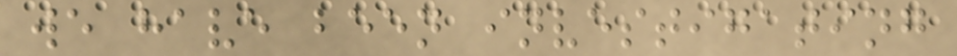we have been investigating
